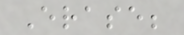Erase;
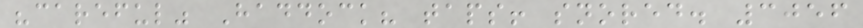"careful" Haddock? taps! snored. 3056
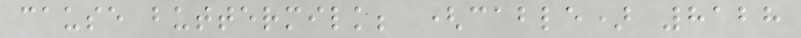cause buttermilk; (cable) 8128
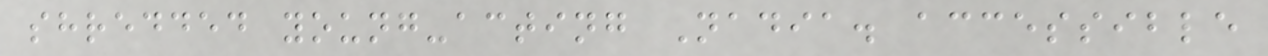shredded young-acting Nadia. accessible
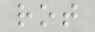rot
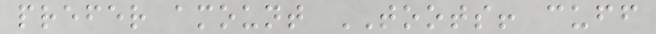prefer amount TOOTS! cuff
